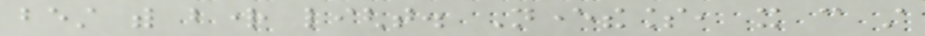best with bright light. Nevertheless, it can still
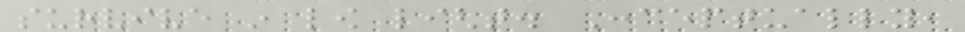survive in low light. Conceptually,
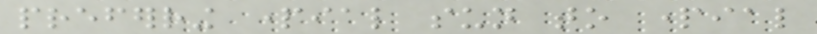preferring partial sun to partial
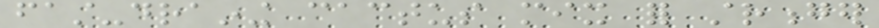fast-draining cactus mix for stronger
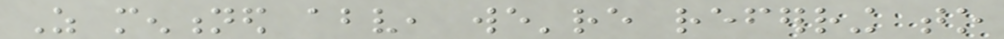As mentioned above, we're referring to
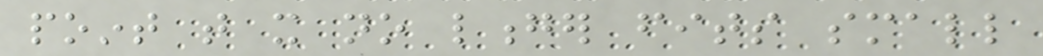point that it no longer fits small
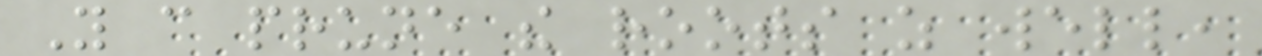You can prune the roots as well,
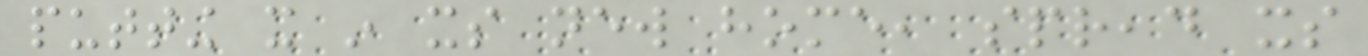putting it in its new home, spread its
